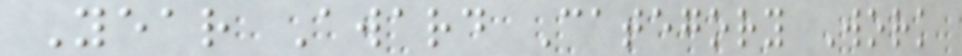Year Award Category Work
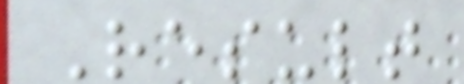Result
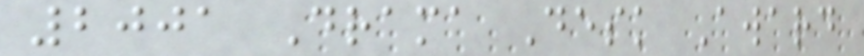2001 Drama Desk Award
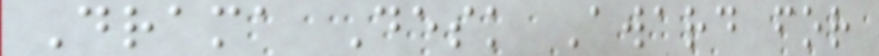Drama Desk Award for
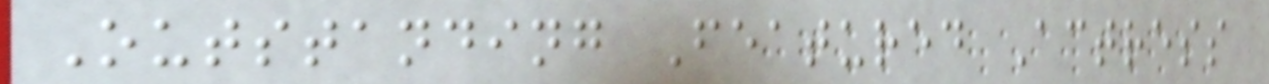Outstanding Featured Actress
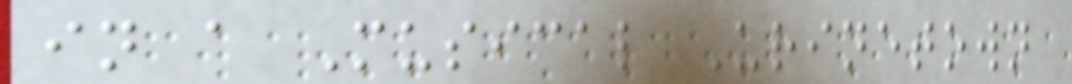in a Musical Urinetown
